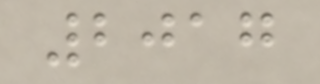2017
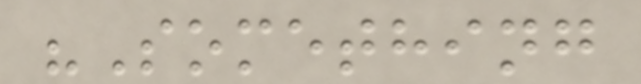"Something
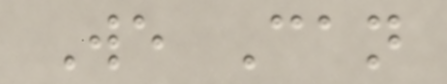We Can
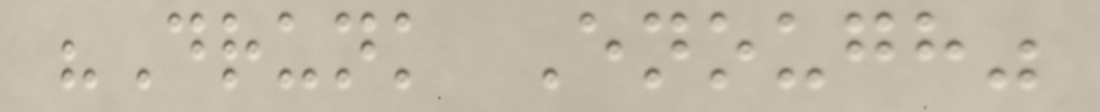"Drunk Enough"
